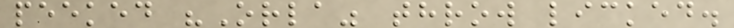peeked "Orla" throw licked.
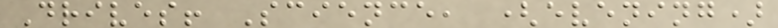Drives! Science, (evening)
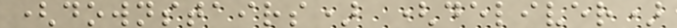(downstairs) (deliver)
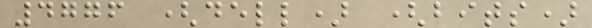4776 (dell) (bits)
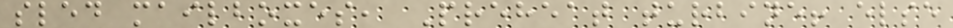sled mailboxes, Preheat turbine! else
